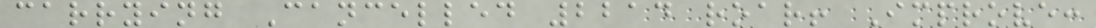carrying Cancelled 2214 roar! Improve:
